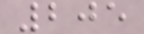205
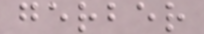gerber
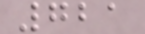721
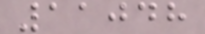11048
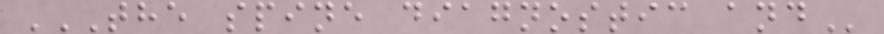THE SPINE DIAGNOSTIC AND
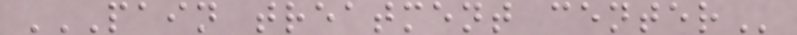PAIN TREATMENT CENTER
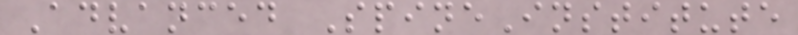Advanced SpineInstitute
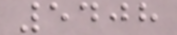5408
